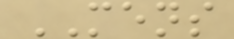MENS
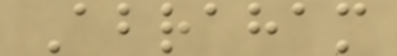Abraham
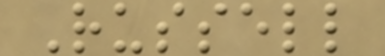Russell
